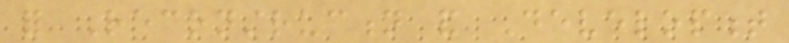for Reconstruction and Development
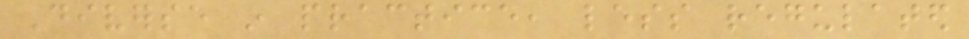Diverse in practice, less regulated
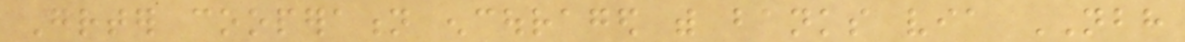Greater cooperation encouraged with banks via NBH
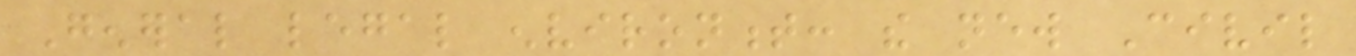General legal environment: the new Civil
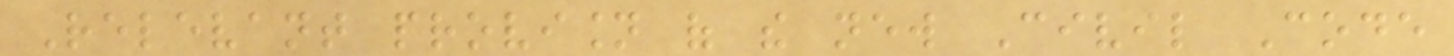Relevant provision of the new Civil Code
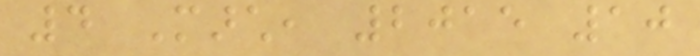4 March, 2015 10
